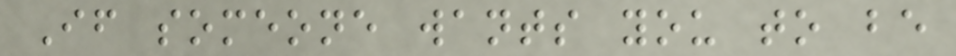If someone wants you to be
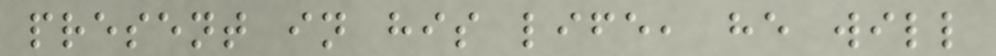present in his life, he will
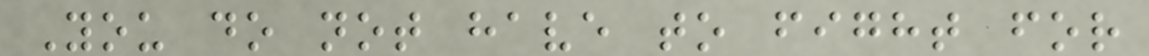You do not have to fight for
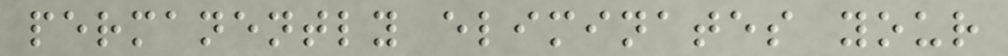permanently eliminates your
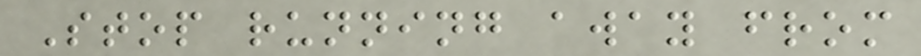Stop running away from
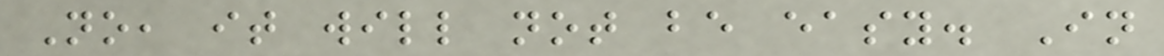No, it will not be easy. In
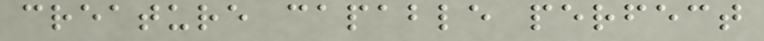creature capable perfect
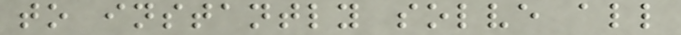to instantly solve all
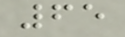65
